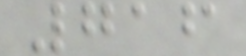716
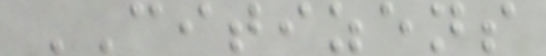CITIZENS
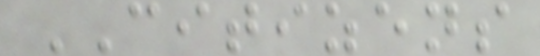CITIZENS
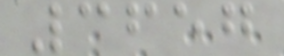3657
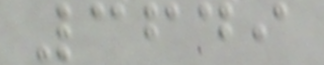3649
